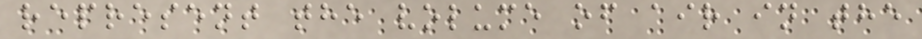represent the volume of air in the
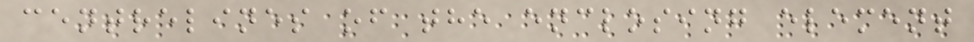centrelines of the enclosing element
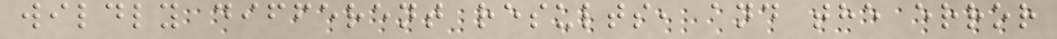wildly different results, and the error
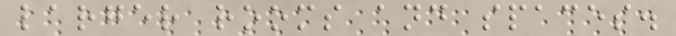larger rooms and spaces.
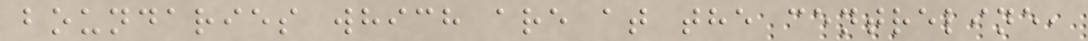boundaries which are at the centreline,
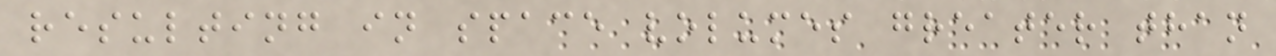resulting in space volumes greater than
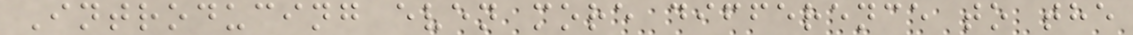Introducing even more difference to the
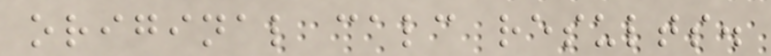original calc results.
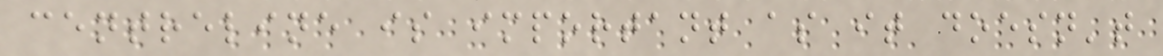centreline is important as it doesn't
